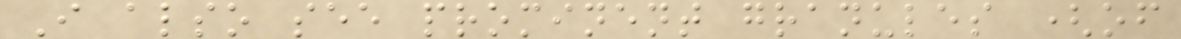I also see prominent granules (of
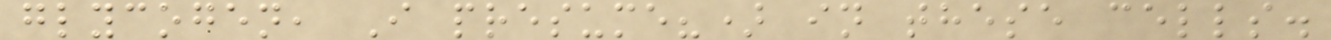glycogen, I presume?) in these cells.
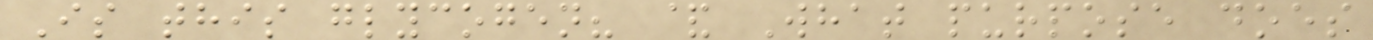Is this glycogen? & What purpose does
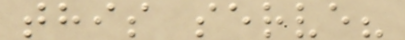this serve?
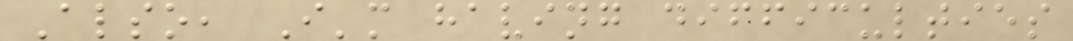Also, I'm having difficulties
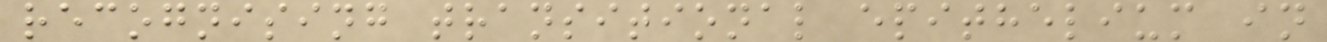recognising transitional epithelium in
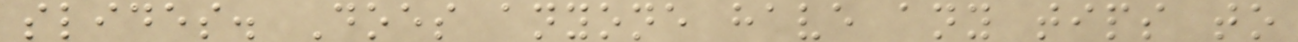slides. Does anyone have any tips to
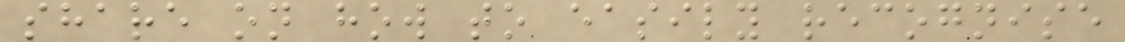share on how to easily recognise
